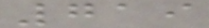719
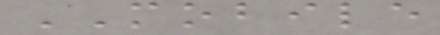MOBILE
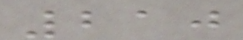210
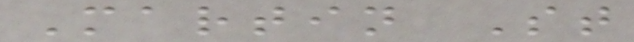Martin St
